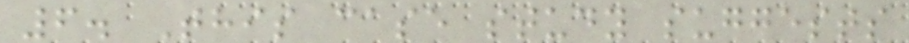6. This case study suggests
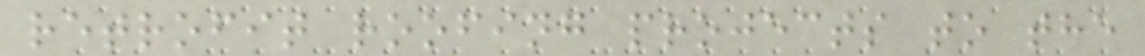retrofit roofing projects to the
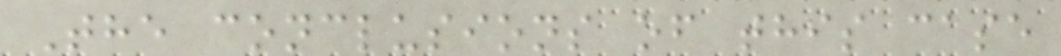The conclusions of this case
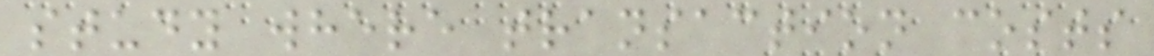study where transaction costs
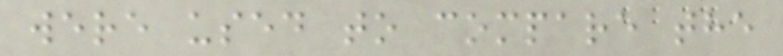were used to compare the
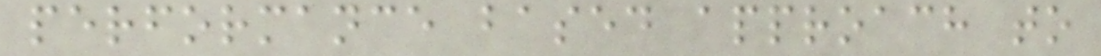performance based approach to
